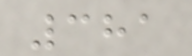381
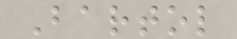Bartol
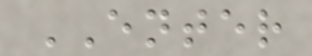ENTER
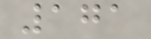171
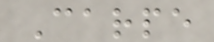Carpe
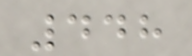448
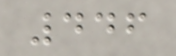446
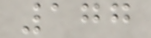177
